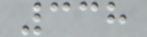338
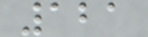121
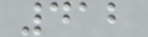412
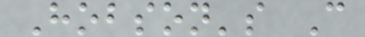Hobson's C
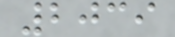2039
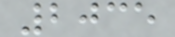2035
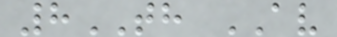8TH AV
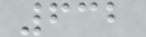632
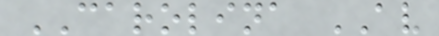CAROLINA AV
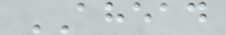AHEAD
